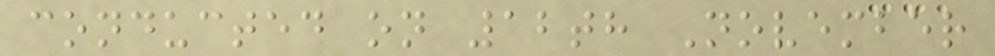conducted on 12th November
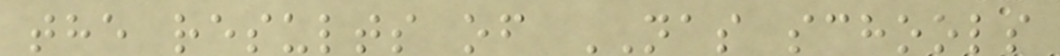the results of NAS schools
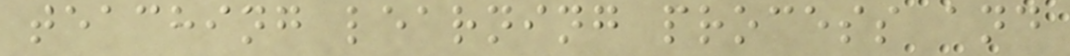teaching learning process and
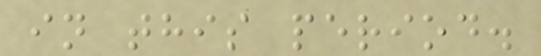in this period.
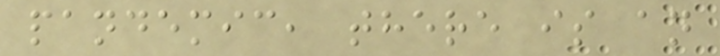pandemic, there is an
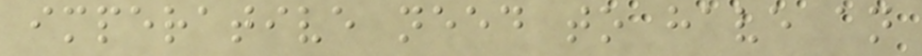imperative need to have an
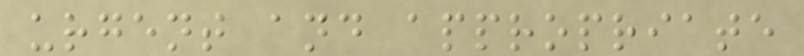urgent and appropriate
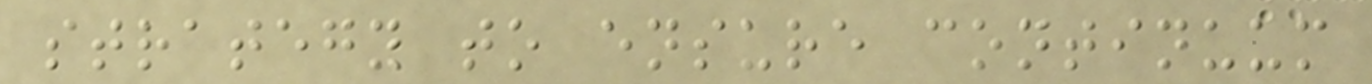strategy to ensure continuum
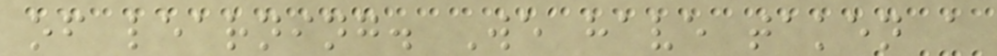of learning. We have taken a
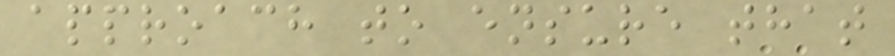approach to ensure that
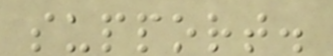support.
